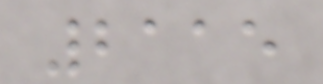2115
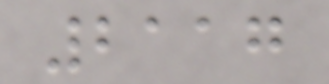2117
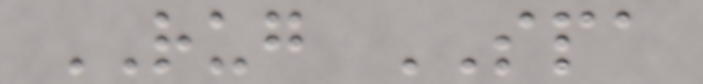RUG SPA
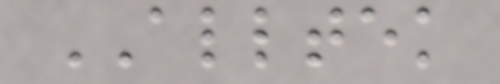ALLTEK
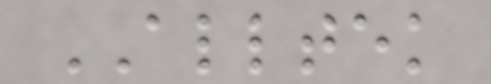ALLTEK
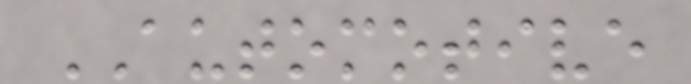AUTOMOTIVE
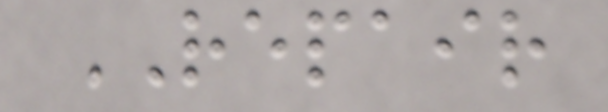REPAIR
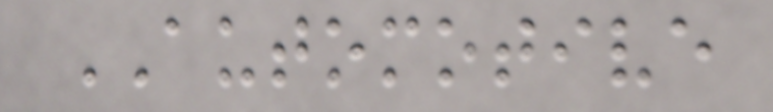AUTOMOTIVE
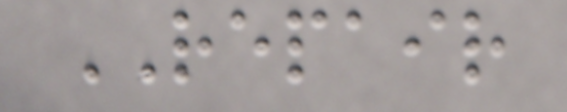REPAIR
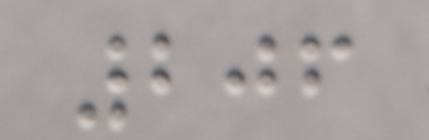206
